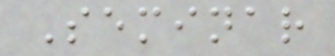Seminar
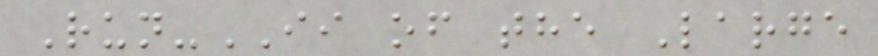Run-II of the Large
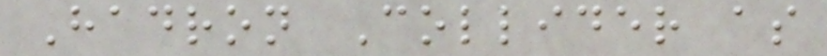Hadron Collider as
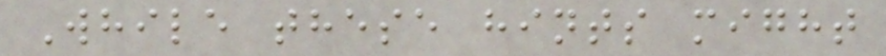While these hints might
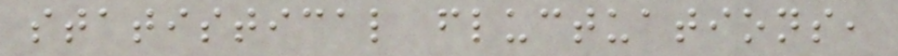statistical fluctuations,
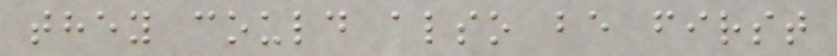they could also be first
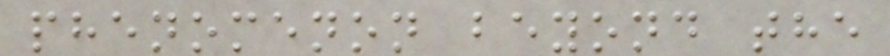phenomenon beyond the
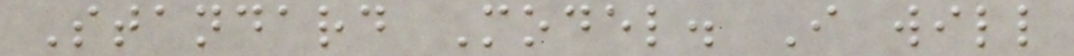Standard Model. I will
